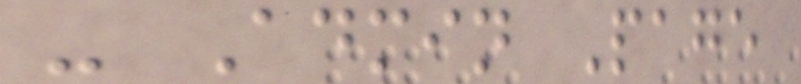- Admin Page
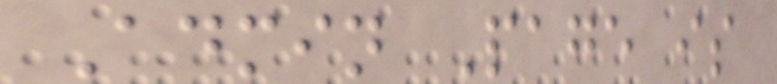Admin Page is
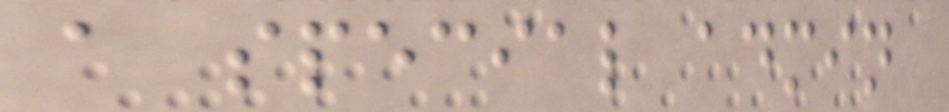a special admin
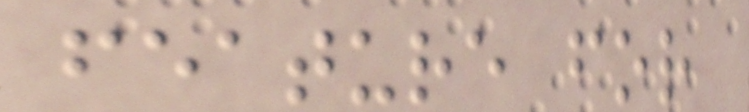feature for
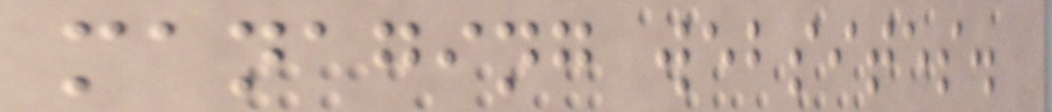managing websites.
